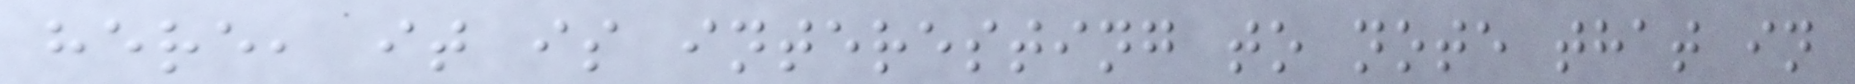here, it is interesting to note that in
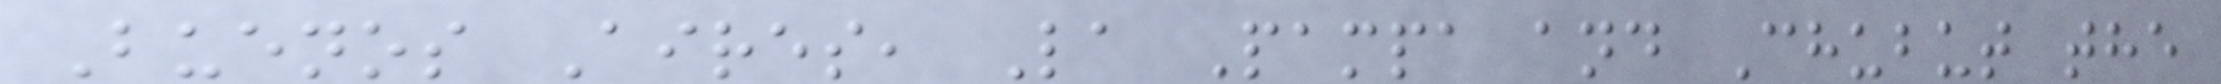Buenos Aires, La Pampa and Chubut the
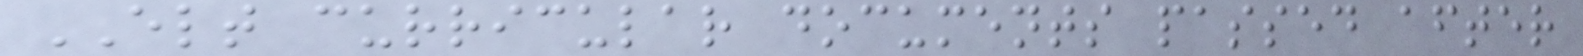ELT curricular documents passed after
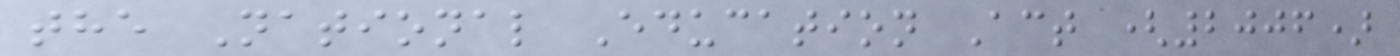the National Education Act (2006)
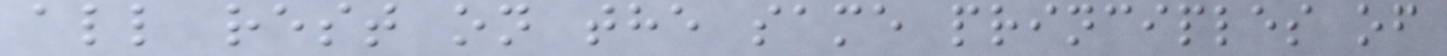all rest on the same principles of
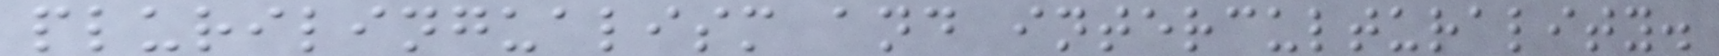plurilingualism and interculturality.
